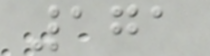171
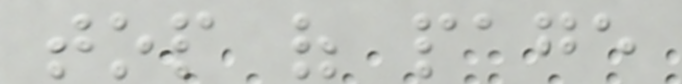top of page
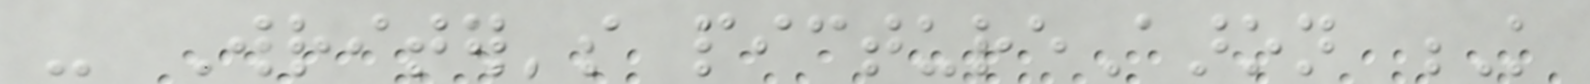- Writer's pictureAaron K
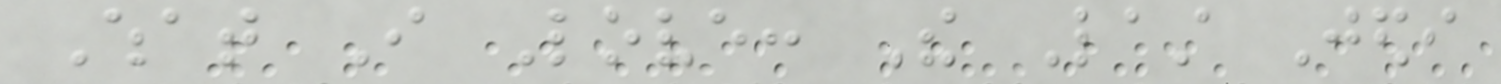What I Love: The Last Jedi
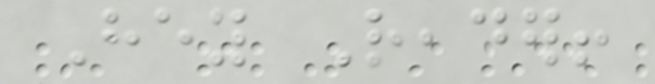Hey Reader!
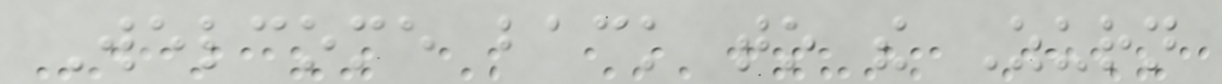Welcome back to the Zurn
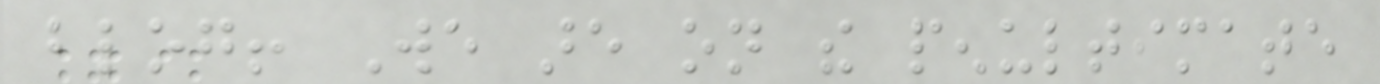blog! We are on the penultimate
